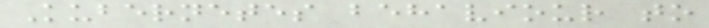Kubernetes behaviour to
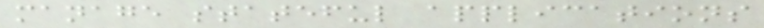manage stateful applications
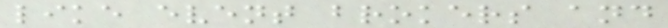like event brokers and
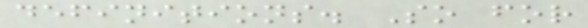definitions. So for
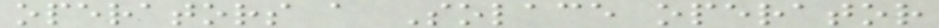operators a Solace operator
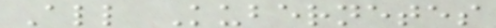All Kubernetes
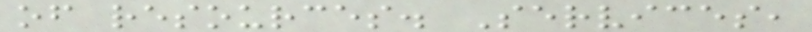of resources. Services,
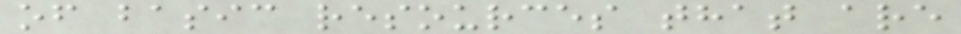of basic resources that are
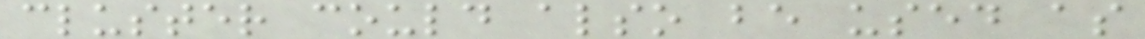cluster could also be used as
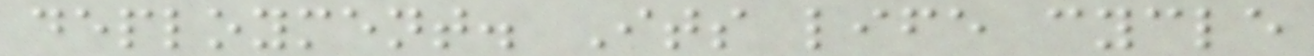deployment. Its life cycle
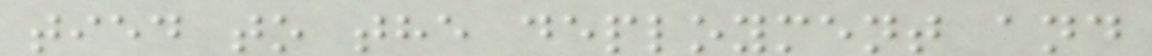tied to the deployment and
